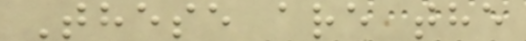These are the
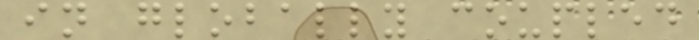in globally coupled
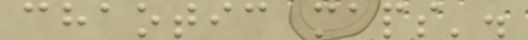chaotic maps'.
